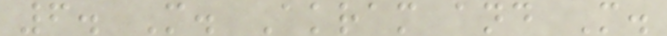6. M. Akram and M.
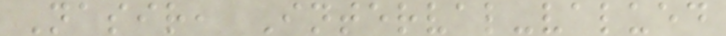Nasir, Interval-valued
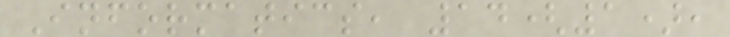Informatics, 14(1),
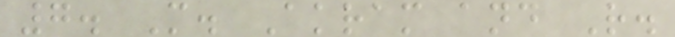7. M. Akram and R.
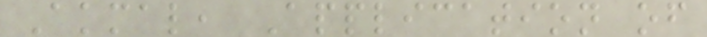Akmal, Application of
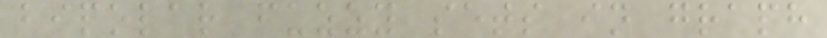bipolar fuzzy sets in graph
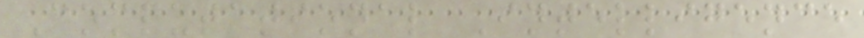Computational Intelligence
